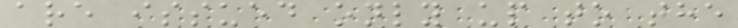are issued only up to the
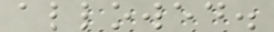allowed.
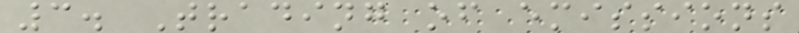3. Trading of emissions
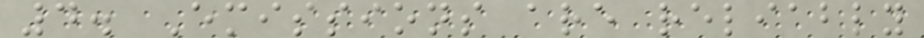4. Emissions are reliably
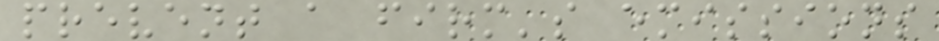prevent a firm's emissions
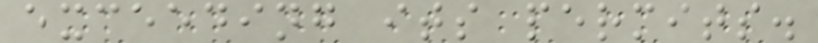exceeding its permits.
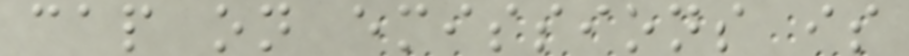cap on emissions is
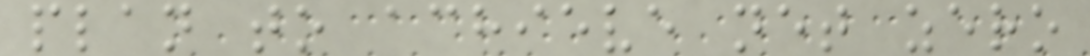plan to achieve net zero
